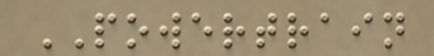POWERTRAIN
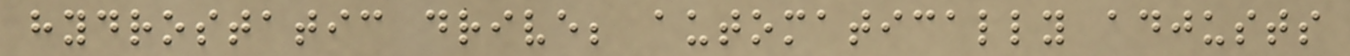hydrostatic drive; automatically adjusts
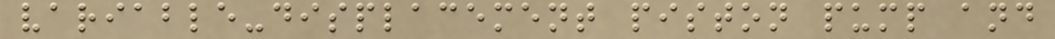variable-displacement piston pump and
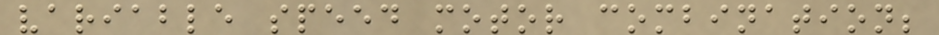variable speed motor combination;
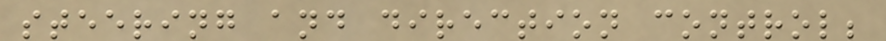steering and direction control;
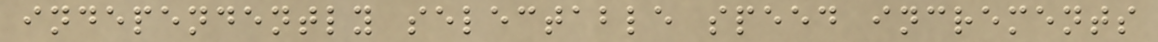independently selectable speed increments
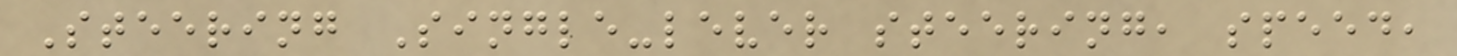Steering Single-lever steering, speed,
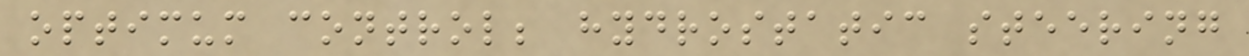optimum control; hydrostatic steering
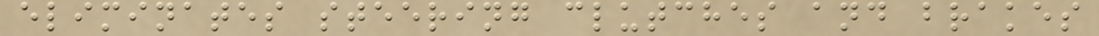eliminates steering clutches and brakes
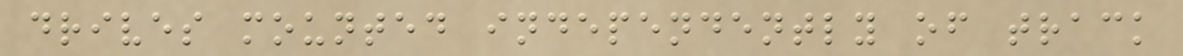drives mounted independently of track
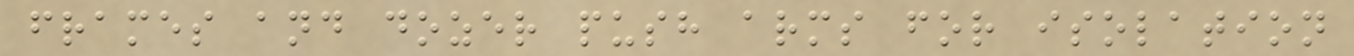frames and dozer push arms for isolation
